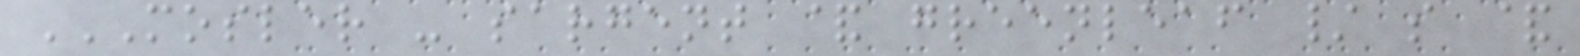MOSLER - SARGENT & GREENLEAF / S &
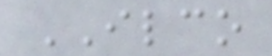ILCO
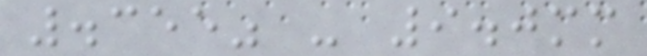.355" - 9.0mm
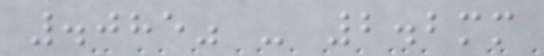.085" - 2.2mm
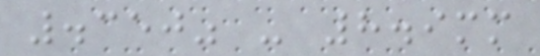.350" - 8.9mm
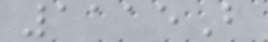1115B
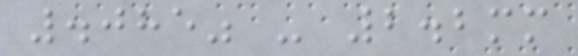.085" - 2.2mm
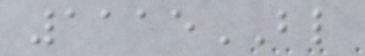1115BL
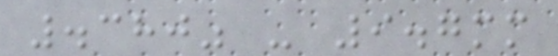.380" - 9.7mm
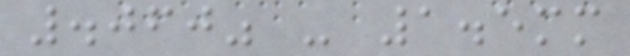.060" - 1.5mm
